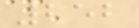252
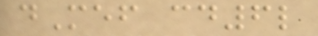dMef cd6l
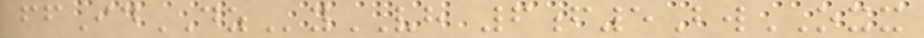ffIdDZyVH 6f5BwOXX
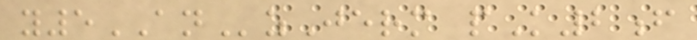y5ANzJerm pK2f
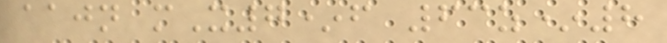aajn mX7*f 63z*8
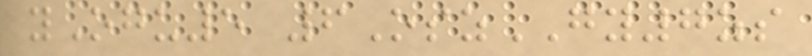yOgu5 6OszGY7zs
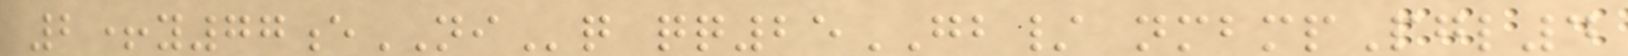2+y77eNIq qq25GB/ nmbmpPgl4
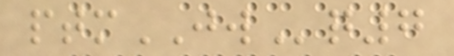ptmJWq7
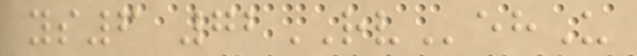ys6 72RVehU
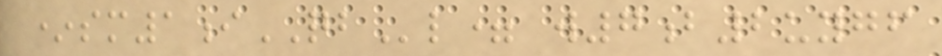*sm1iQBl= w7b2uygf
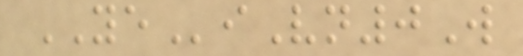YEiVn0W
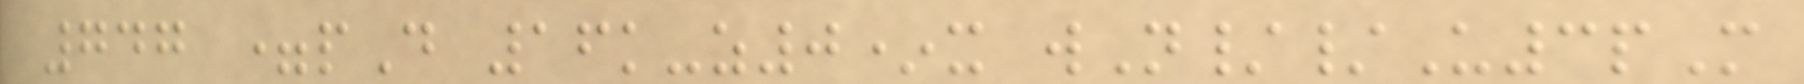747 =pD 16k-z0*x wN//U3pM
